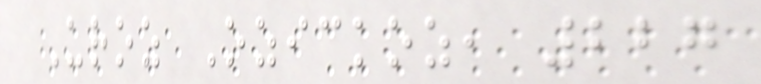Uroz Ozickoz, 227
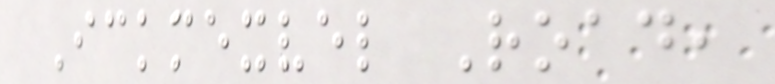Ickmexvel Road,
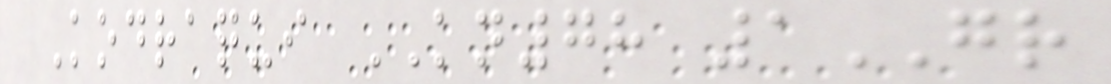Kodraqui KN78 1GR
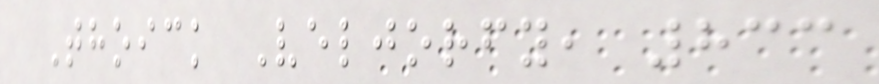Thoick Veljorfy, 833
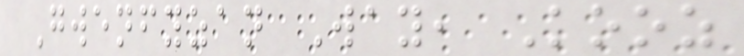Gwenfyzan Way, Kooz
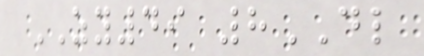ZY49 8DL
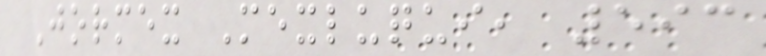Jormex Mexluqui, 593
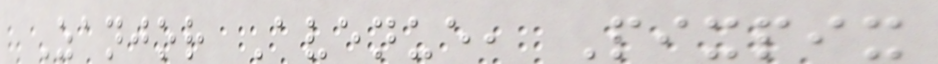Zanjor Avenue, Pixpix
